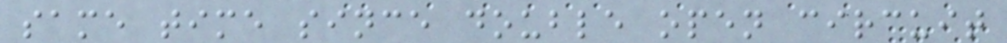same time since double open circuit
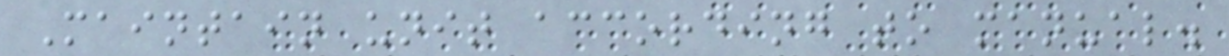Maintain unit according to manual.
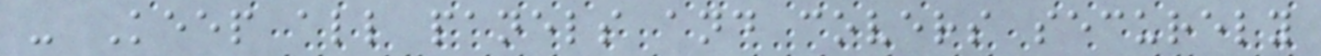- Keep all panels and covers securely
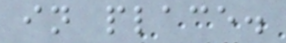in place.
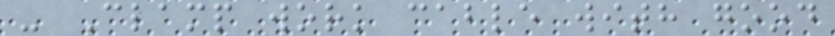- Clamp work cable with good
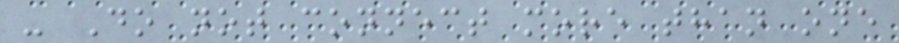- Do not connect more than one
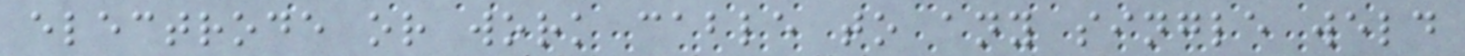electrode or work cable to any single weld
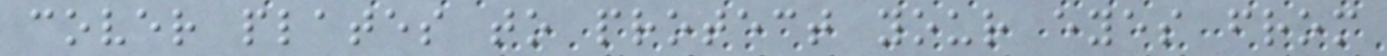cover plates to protect your eyes from
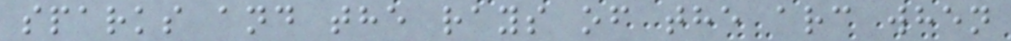sparks and the rays of the arc when
